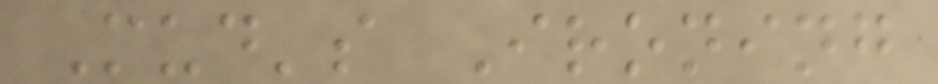Mud's Ironing
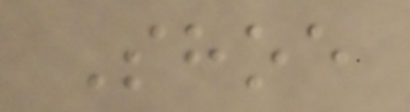Shoe
